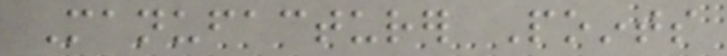Manufacturer Points
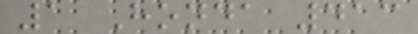1 Honda 413
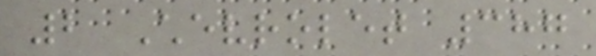2 Chevrolet 387
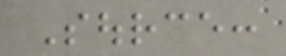Source:
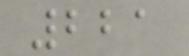221
